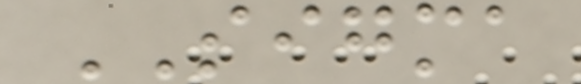SIGMA
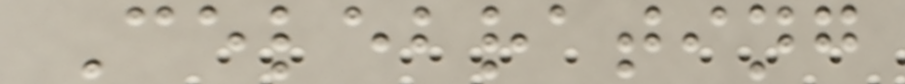Celebrating
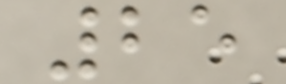25
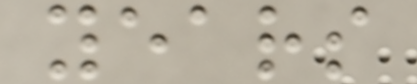years
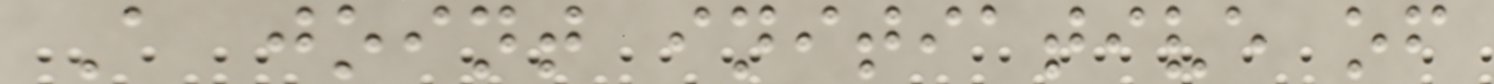A joint initiative of
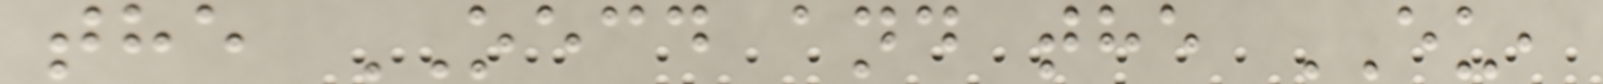the OECD and the EU,
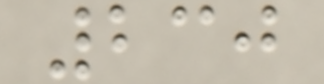230
